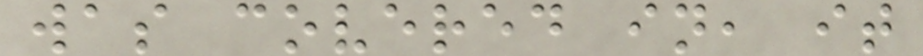was covered in, it
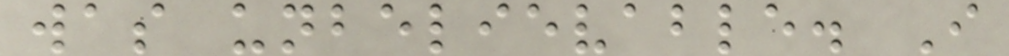was unbelievable. I
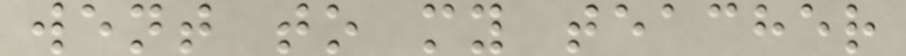went to my teacher
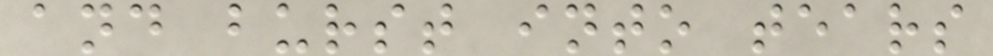and burst into tears
